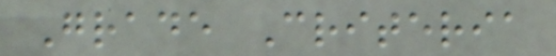Grade Criteria
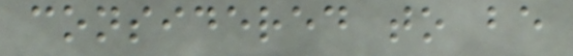considered to be
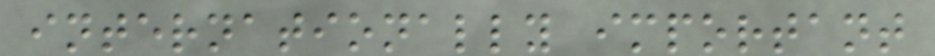internationally important
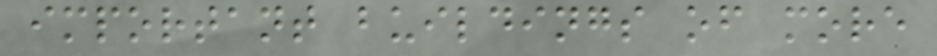important buildings of more
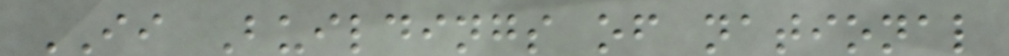II Buildings of national
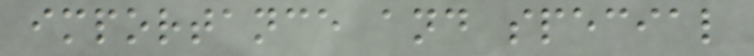importance and special
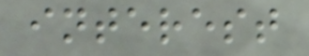interest
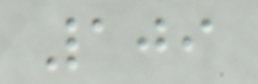109
